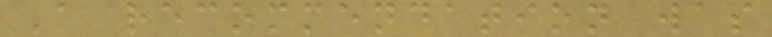A recommendation was
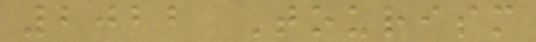2022 Tourism
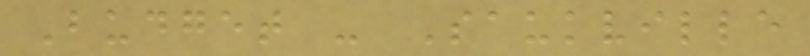Budget - Saukville
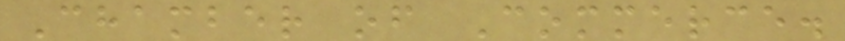Chamber of Commerce.
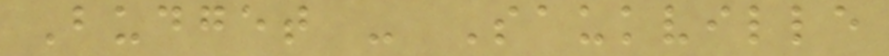Budget - Saukville
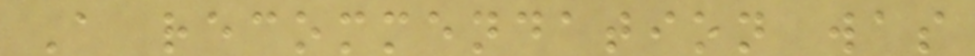A recommendation was
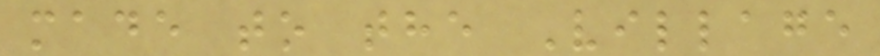made to the Village
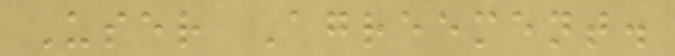User Agreement.
